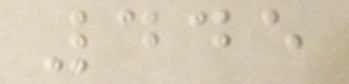445
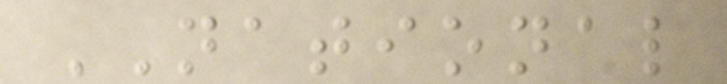NATIONAL
